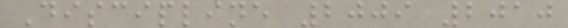Discipline 2009 2010
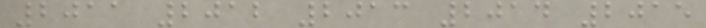2011 2012 2013 2014 2015
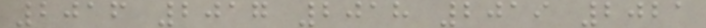2016 2017 2018 2019 2021
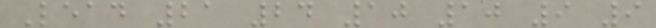Lead 21 24 10 10 9 9
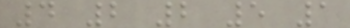4 2 2 5 1
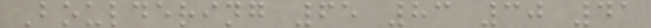Bouldering 65 83 30 41
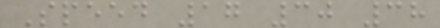Speed 17 30 38
